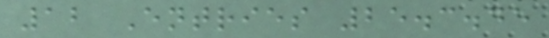12 Entries 25.3.45
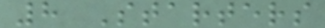8 Starters
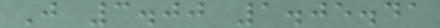J 3.00 1.05.41
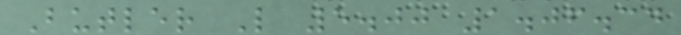Butler L 5.00 1.06.34
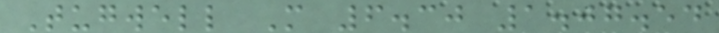Tugwell M 6.30 1.07.54
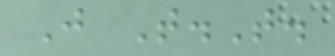J T.T.
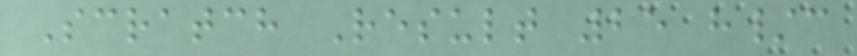Scratch Result 25 h/c
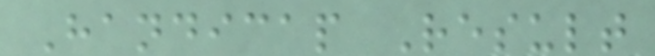Handicap Result
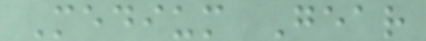Medium Gear
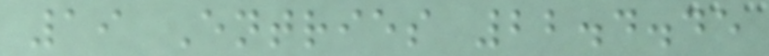19 Entries 22.4.45
